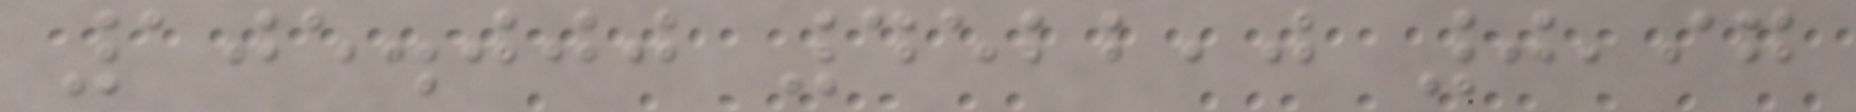105.000 4522,0 0,97
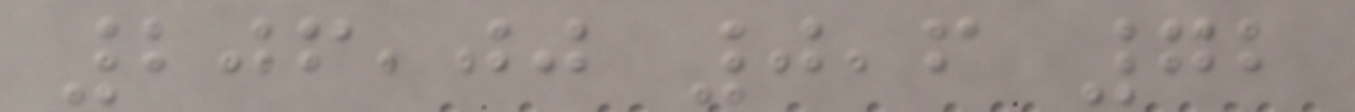206,00 0,6 72
